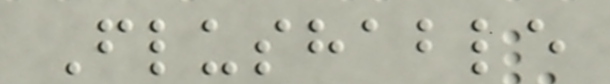Flushable
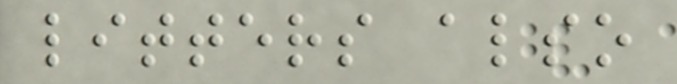litters also
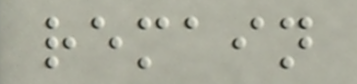remain
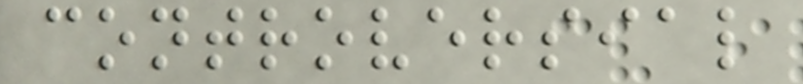controversial
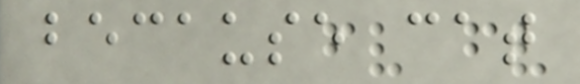because cat
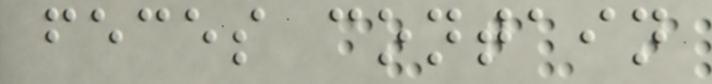feces contain
